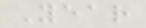Year
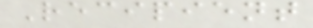Recipient
